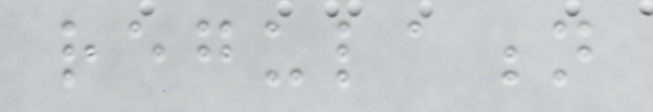regulation
